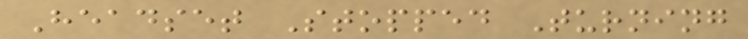Headset Stopped Turning
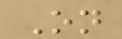On
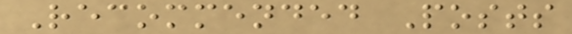Recommended Posts
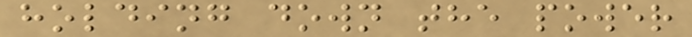holding down the power
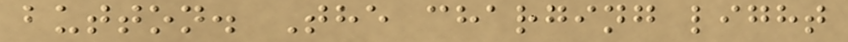button. The charging light
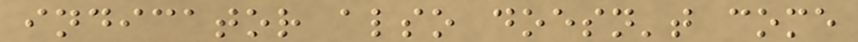indicator also doesn't come
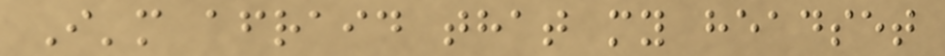I'm afraid that my headset
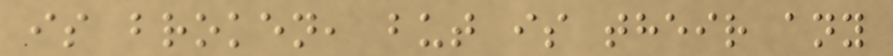is broken, but is their any
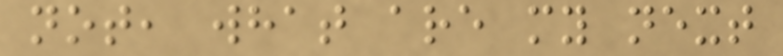not, what are my next
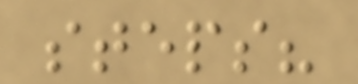steps?
